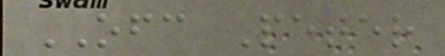OFC Peter
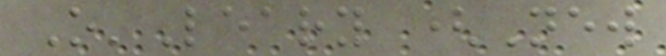O'Leary (New
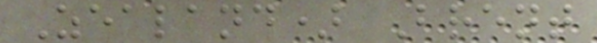Zealand) Brent
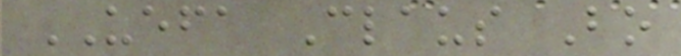UEFA Claus Bo
